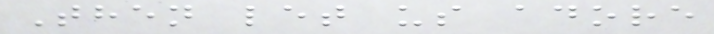Then let us adore
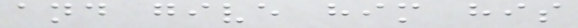and give him his
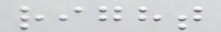right
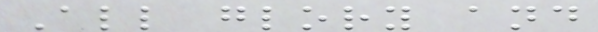All glory and
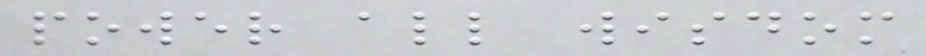power all wisdom
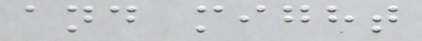and might
